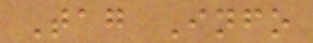Tag Info
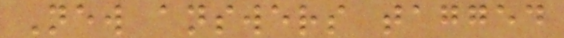New answers tagged
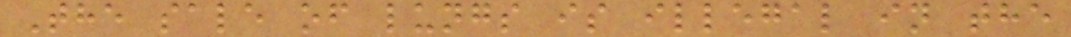The sale of lungs is illegal in the
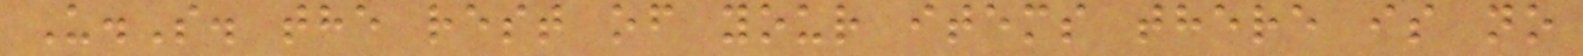U.S. the rest of your items there is no
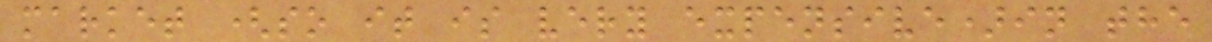market (so it is very expensive)in the
